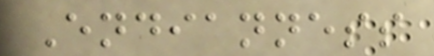Endianness
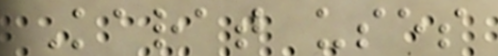Karat uses
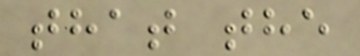that the
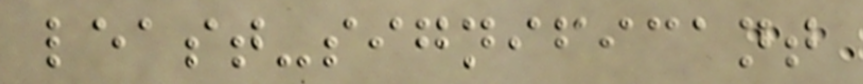least-significant
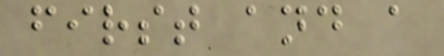first and a
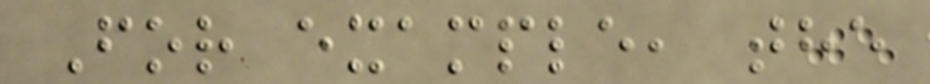For example, the
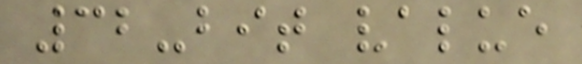32-bit value
